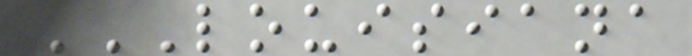LOUISIANA
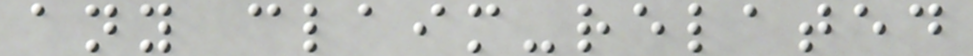any claim-related
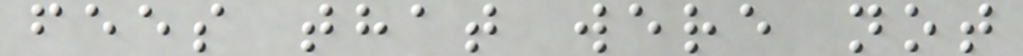fees that were not
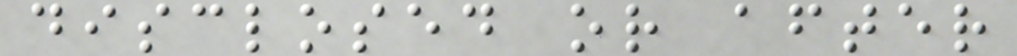disclosed or after
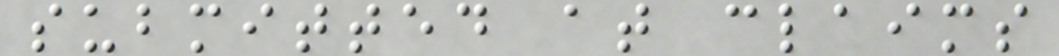submitted at claims
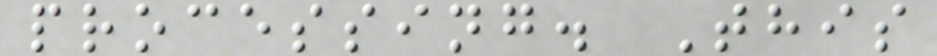processing. This
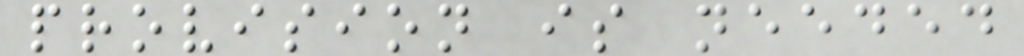provision is needed
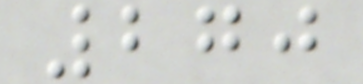270
